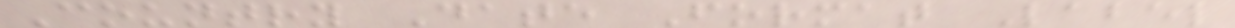Country Date Format Label
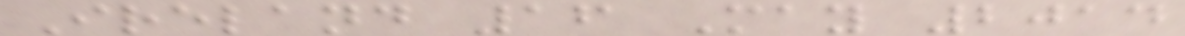Ireland 16 May 2014
